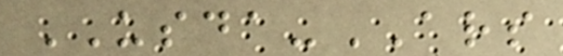USDA-ARS
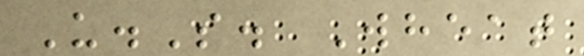U.S. Wheat
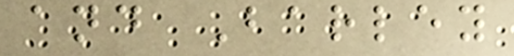and Barley
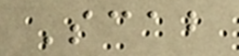Scab
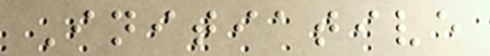Initiative
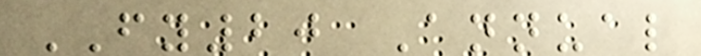FY20 Annual
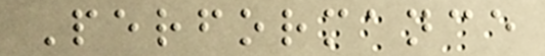Performance
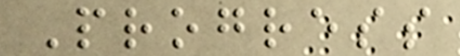Progress
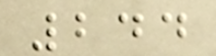244
